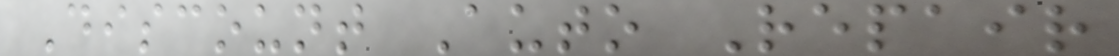Discount Auto Repair
